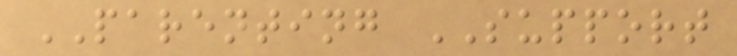PARENTING SUPPORT
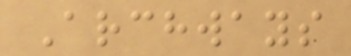Archways
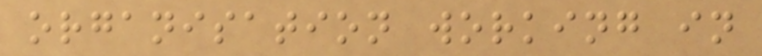organisation working in
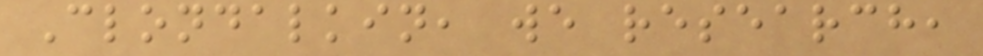Clondalkin, we research,
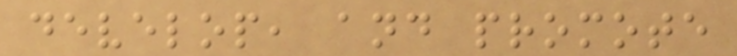develop, and promote
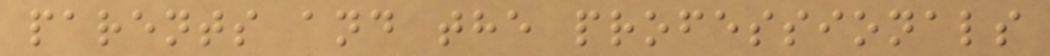parents and the professionals
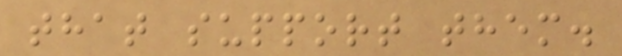that support them.
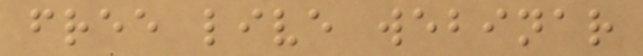free live webinar
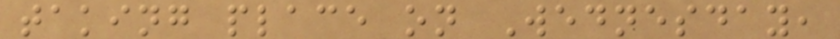taking place on Wednesday,
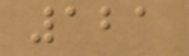121
